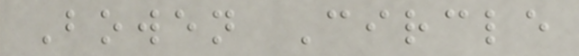Bowen Circle
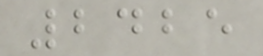2425
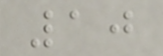10
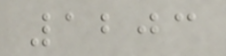1203
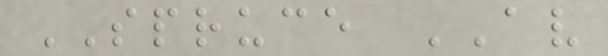SPRUCE AV
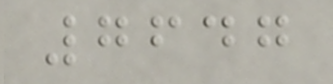7647
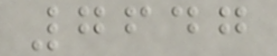7647
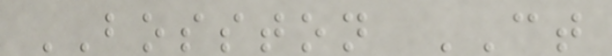BOSSTON CT
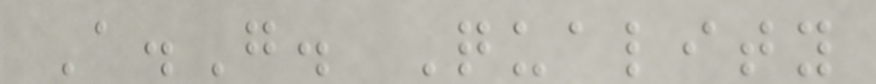A.G. Quality
